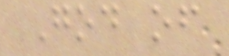God of
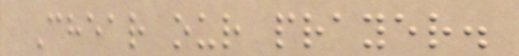Chear our prayer.
